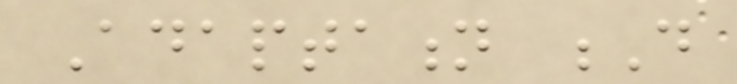Adaptation D
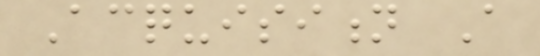Acquisition A
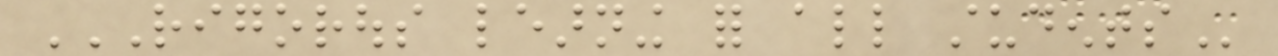RIGOROUS LEARNING FOR ALL STUDENTS
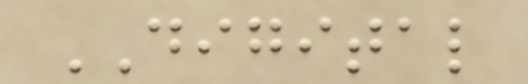DIGITAL
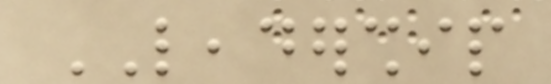LEADERSHIP
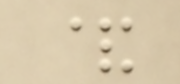&
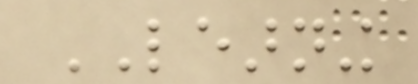LEARNING
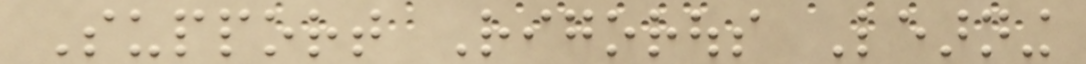Support Rigorous Learning
